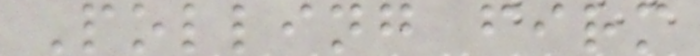Polling firm
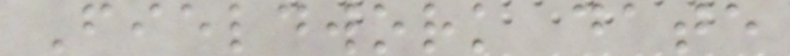Fieldwork date
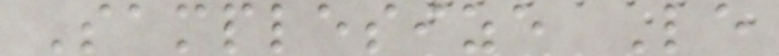Samplesize Le
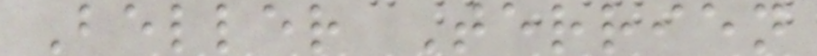Beller Terrien
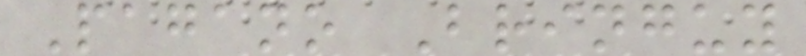Pagano Bringuy
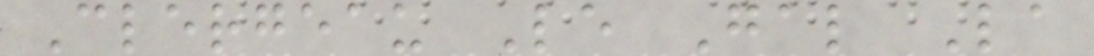Clergeau Le Gal La
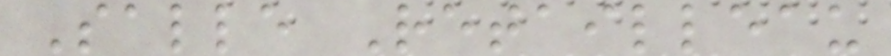Salle Retailleau
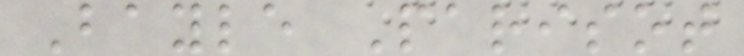Bayle Parisot
